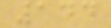144
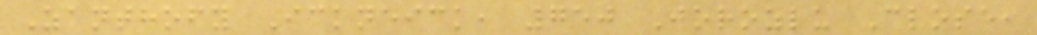Zanthofy Ickneick, 750 Jorozlu Close,
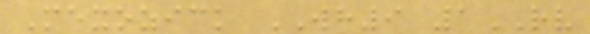Mexozick WH9 1RV
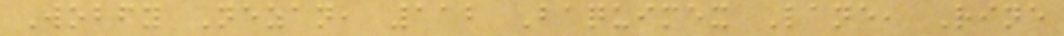Wobfy Nezan, 112 Baquimex Lane, Rine
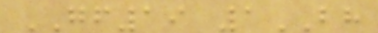GF19 1BH
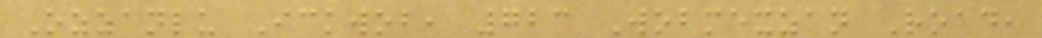Ozzanlu Ickwob, 723 Wobmexzan Road,
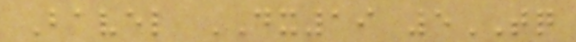Bavel DX19 5TQ
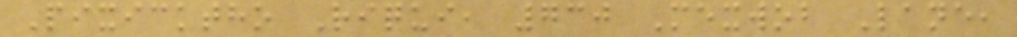Pixicktho Riqui, 730 Mexwob Lane,
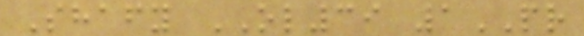Shafy OL39 1PR
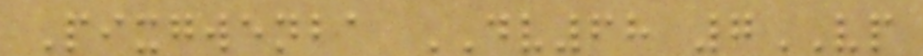Pixgwenba DV68 7VP
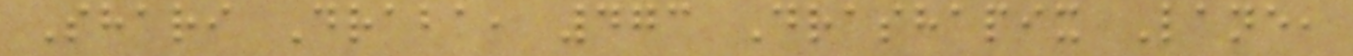Shari Draba, 473 Drashapix Lane,
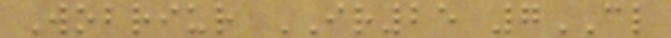Wobriur IR25 7CL
